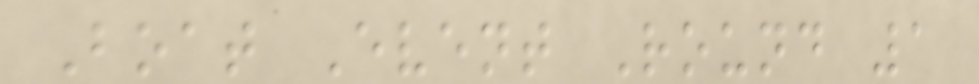Boat Event Round 1
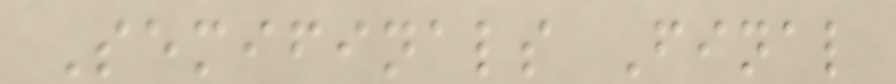Semifinals Final
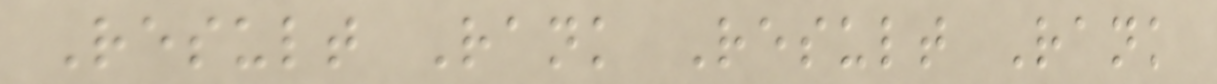Result Rank Result Rank
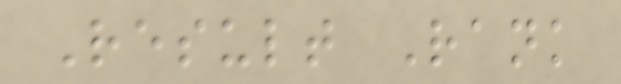Result Rank
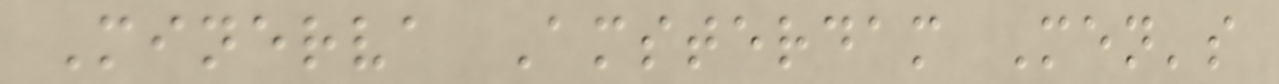Minerva Amsterdam Men's
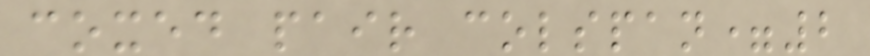coxed pair colspan=2
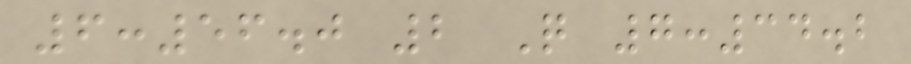6:56.0 2 Q 7:34.2
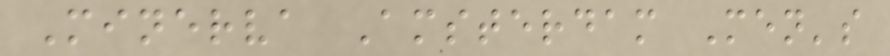Minerva Amsterdam Men's
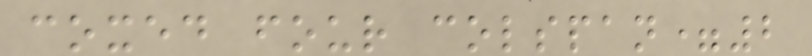coxed four colspan=2
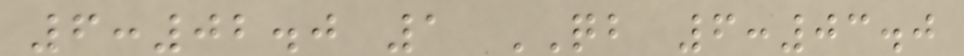6:02.0 1 QB 6:03.0
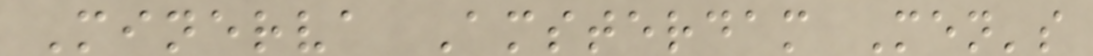Minerva Amsterdam Men's
